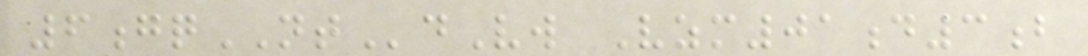6gqNTdVw Vzm01d3b
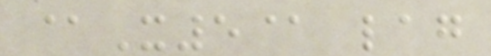@X5@ lag
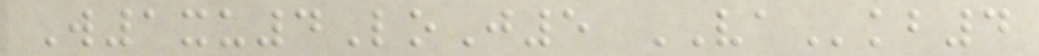W1xu4LoJ5 VAkb4
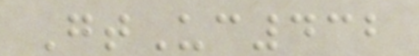GtUc432
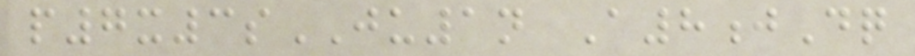p7x3sJU1n A8jDq
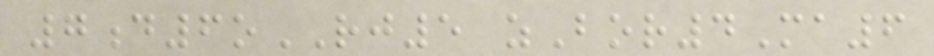7d6oRJ5 zBor4Ma6
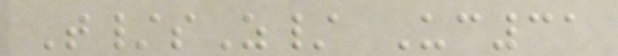T/sZ/ Uc31
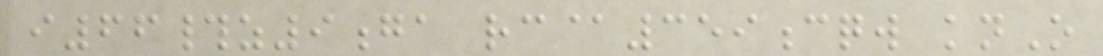i66#z9ga rc@359cqw knO
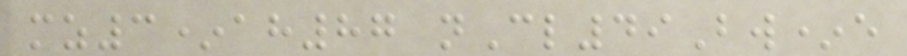mz3*ah87 nCl49Bw*e
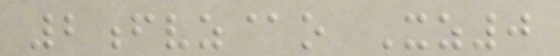2fvz@o Xz0
